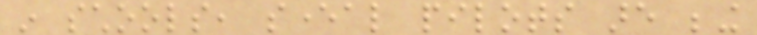in schools, several pilots are being
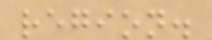region.
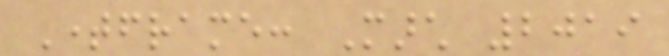Timeframe: March 2019
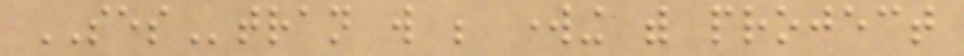SEStran will be working with project
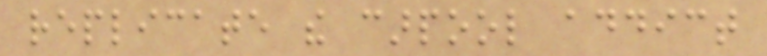replicate the carpool addict
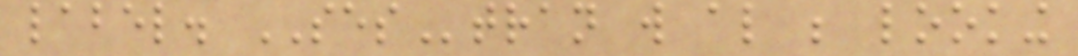label. SEStran will also be looking
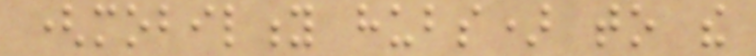(mobility hubs) to the
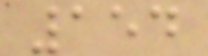154
